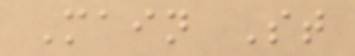Main St
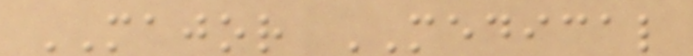MAJOR MEDICAL
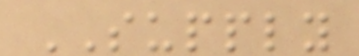SUPPLY
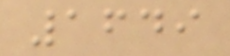1649
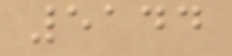5144
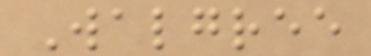Walgree
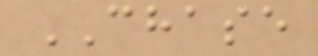CHASE
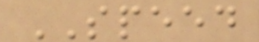SPEED
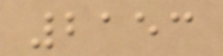2153
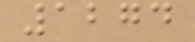1274
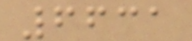6631
